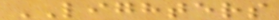LIGHTERS
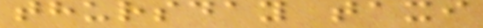thursday taxi
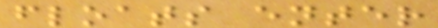floats enter
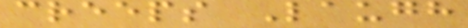creeps Laugh
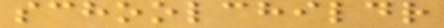schoolchildr
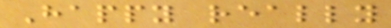Happy really
